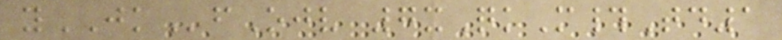yJKfOjv 7xQkM#Td1
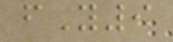fY9
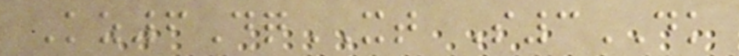Kz6DqXT S3DK
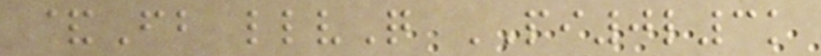&Fb llvQ PI0l3k
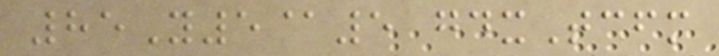85Y5@5 gdxTcfm
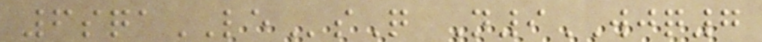6sqaLEsQ N9WJQ7
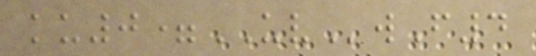ku0=UVwF4
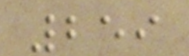259
